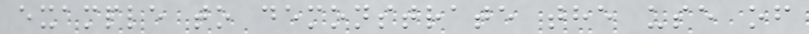example to demonstrate the use of
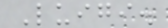Luigi.
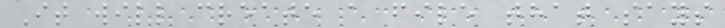It will create a file that says
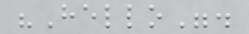"Hello".
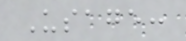Usage:
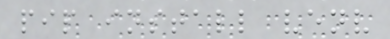pip install venv
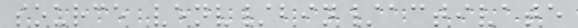source venv/bin/activate
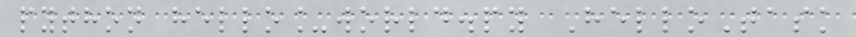python hello_world.py HelloTask
